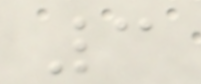3
